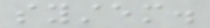system.
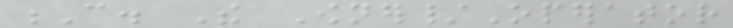C. The Owner/Operator
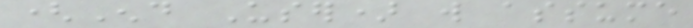(End User) will assume
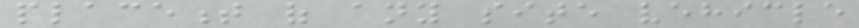placement of any site vehicle
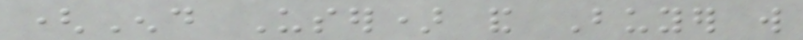(End User) and Buyer will
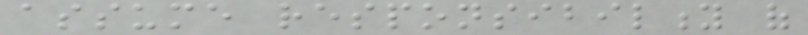assume responsibility of
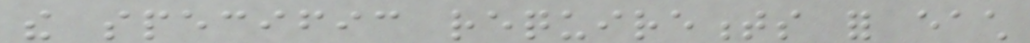the specific requirements for each
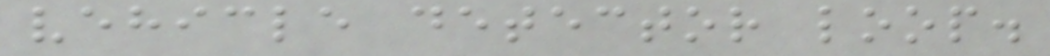vehicle detector loop.
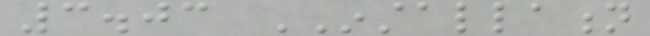3.03 INSTALLATION
